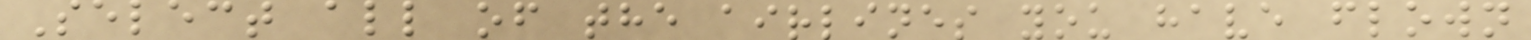Select all of the airlines you have flown
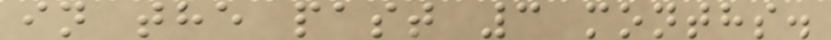in the past 3 months.
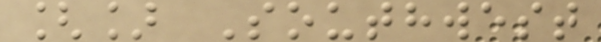[] Southwest
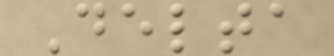Delta
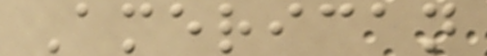American
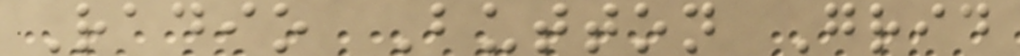Radio Button Grid
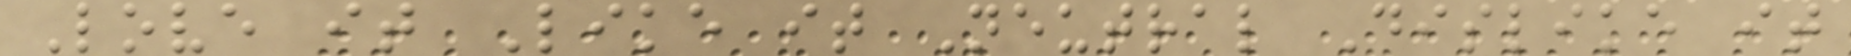Love it Like it Neutral Dislike it
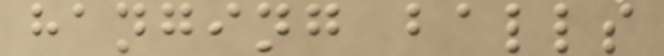hanging balls
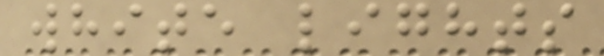white lights
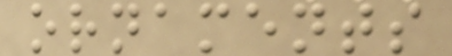ornaments
